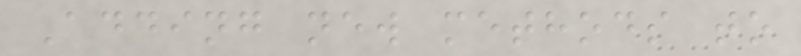Adding new methods to
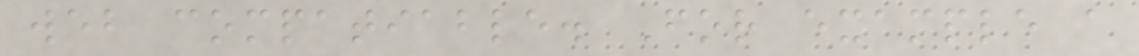web compatiable. For example a
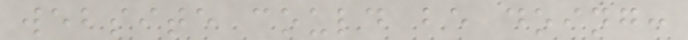website could be doing:
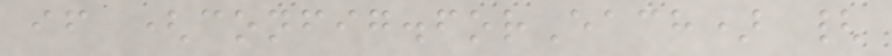if (config.forEach) {
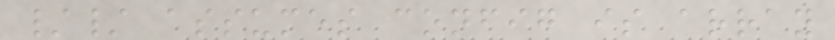// assumes config is array
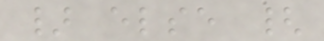} else {
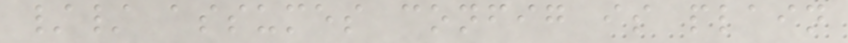// assumes config is plain
